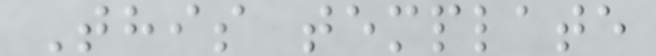This template
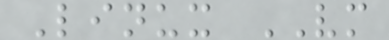Linux VM
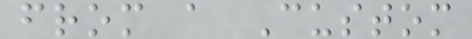from a Custom
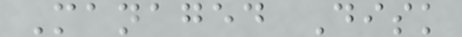Managed Disk
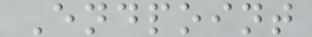Endpoint
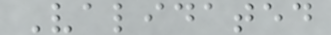Validated
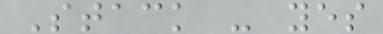Stack - yes
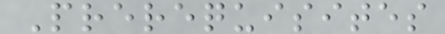Prerequisites
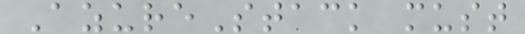AzureStack must
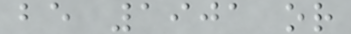be 1901 or
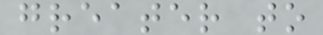greater to
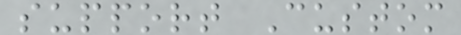support Custom
